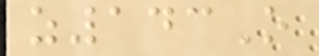z143O
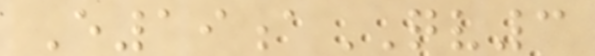E19aQV3
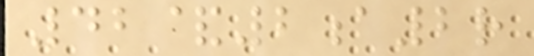42&2a2r
